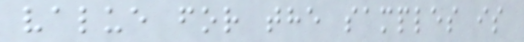value for the samples is
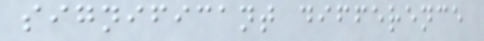significant difference
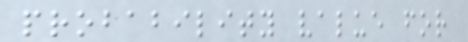probability value for
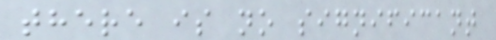there is no significant
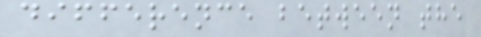difference between the
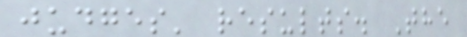judges' results. The
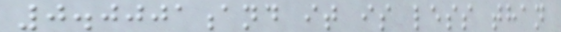0.0001and it is less than
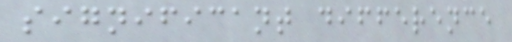significant difference
